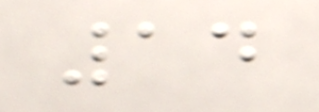14
